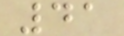41
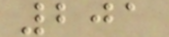201
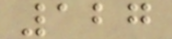127
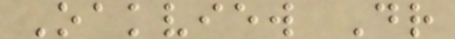Oakview Dr
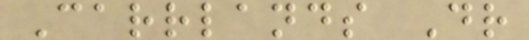Carrlands Dr
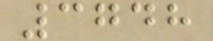3748
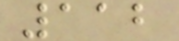112
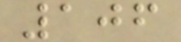106
